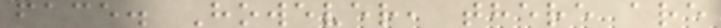face. However, there are
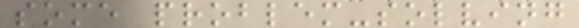some problem-solving
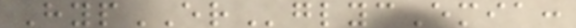HypERglycEmia:
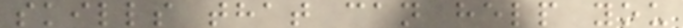skills that can help you
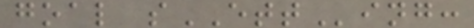goal sETTing:
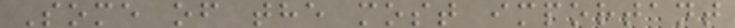Some of the most important
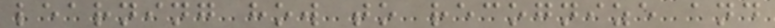learning how to recognize and
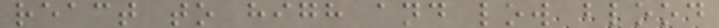react to high and low blood
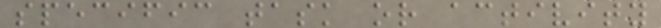specific task or activity
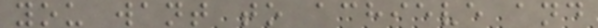you want to achieve and
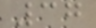37
